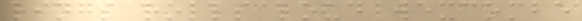rings rolls loud wexcombe
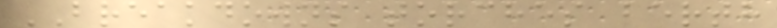BREAKDOWNS torches berth
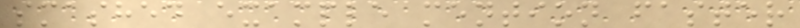smashed example mention faster
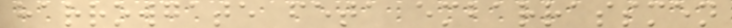harrowgate feta embarrassmen
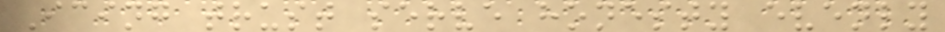Icing trust serve honesty evenly
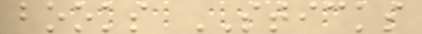books STICKS
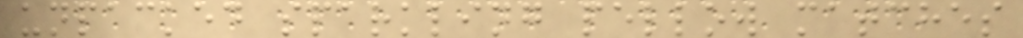unpacked sparkling pellow matches
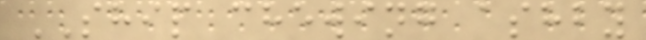SHIP chewing ashby
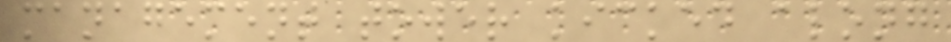management tower kicked along
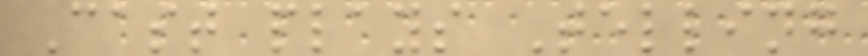Cast plays Telling
